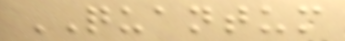QUANTUM
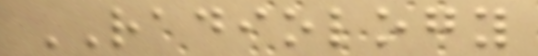RADIOLOGY
